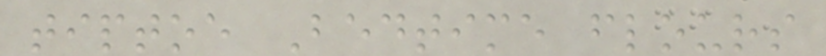tiptoe Bedtime flours
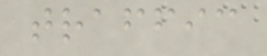traffic
